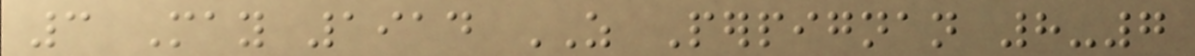3 May 1914 AS Perpignan 8-7
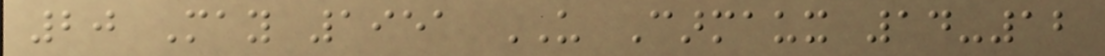20 May 1951 US Carmaux 14-12
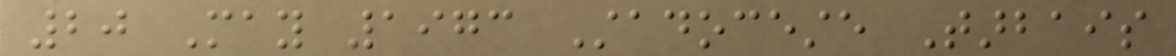20 May 1973 Stadoceste Tarbais
